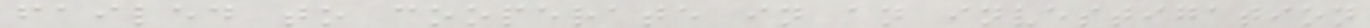failed to cooperate in an investigation
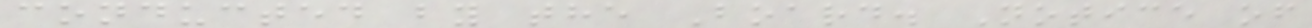conducted by the Board. Notice of
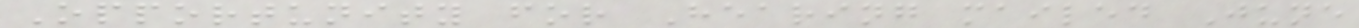Opportunity for Hearing mailed June
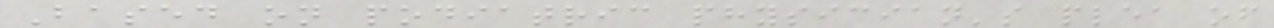Based on podiatric physician's plea of
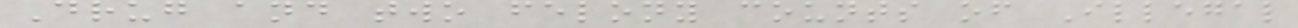Drug and two felony counts of Illegal
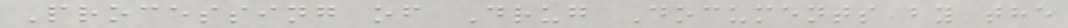Processing of Drug Documents by the
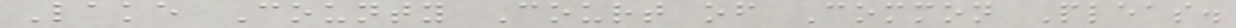Lake County Court of Common Pleas.
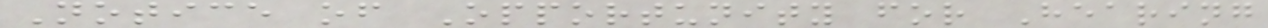Notice of Opportunity for Hearing
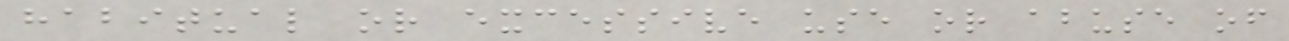habitual or excessive use or abuse of
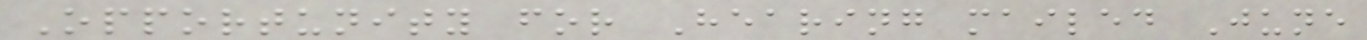Opportunity for Hearing mailed June
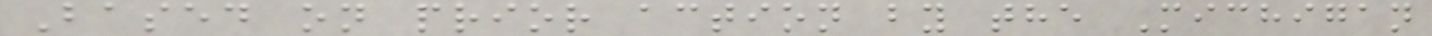Based on prior action by the Michigan
